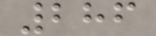286
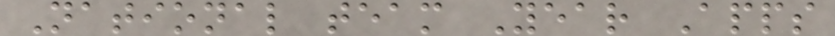National team Year Apps
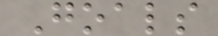Goals
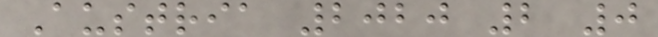Austria 2020 2 0
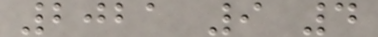2021 9 4
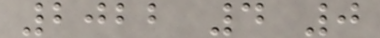2022 4 0
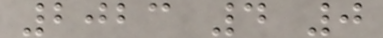2023 4 0
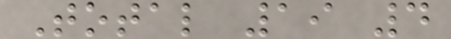Total 19 4
